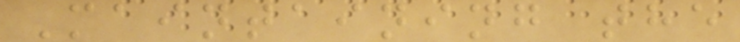Maintaining the
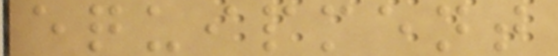equipment
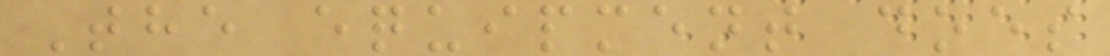The equipment does
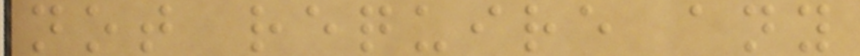not require any
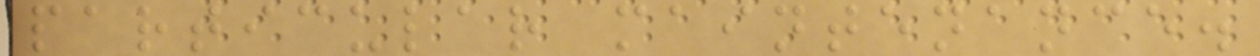particular maintenance.
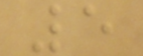5
